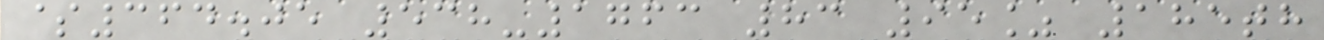$364.05 538-1763 83 95% 185th
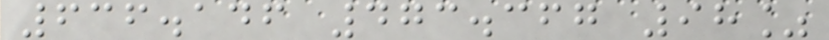636.146 473.367 98%
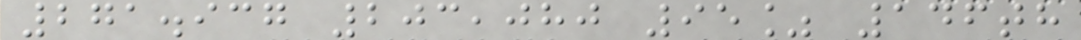271.937 203,080 95% 146th
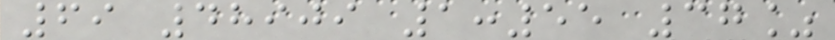69 48909 1:55 37%
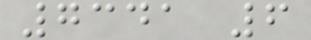7341 6
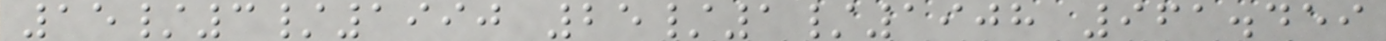15/3/1990 25/1/1908 961.459
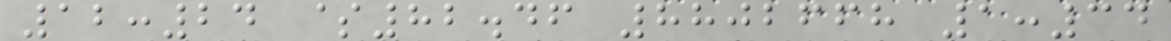12:24 $82.46 8802668 1:34
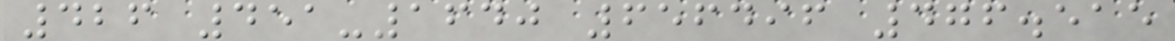426 451-1640 656496 476.515
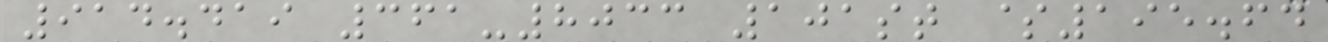914.419 361-8033 101st $195.64
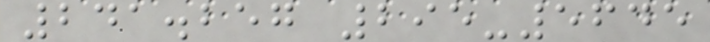241.257 295-5645
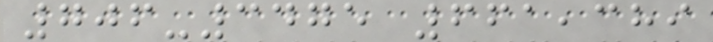706-3475 661,389
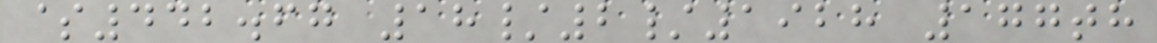$442.67 18/2/1928 177th
